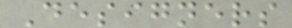Designers
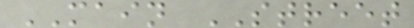MAIN STREET
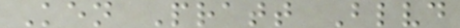Ken Pratt Blvd
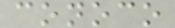conoco
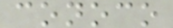conoco
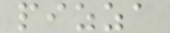pizza
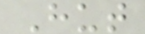Hut
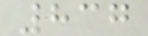837
